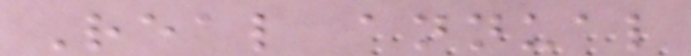Real annual
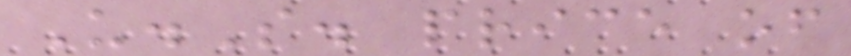U.S. price of
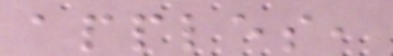apples,
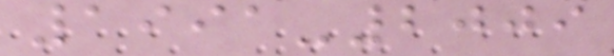1991-2009
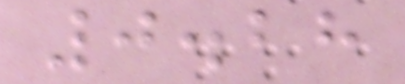0.28
